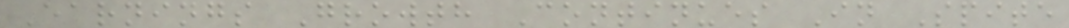Earnings Growth Continues In Spite
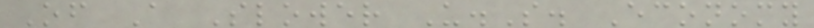Of A Slower U.S. Economy
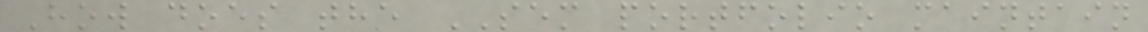How does the SEM portfolio maintain
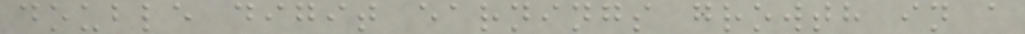double digit earnings growth in a
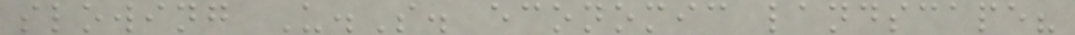slowing U.S. economic landscape?
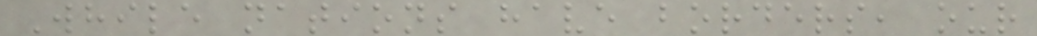While nations have borders, our
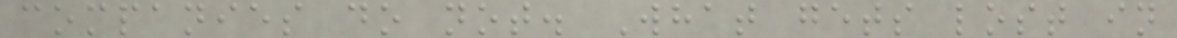companies do not. What gets lost in
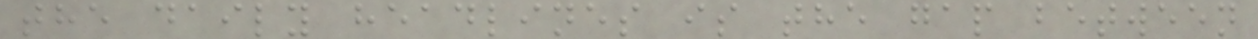the daily headlines is the gap between
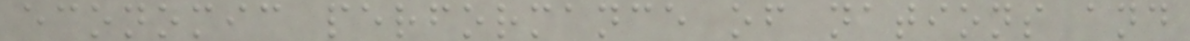economic performance of nations and
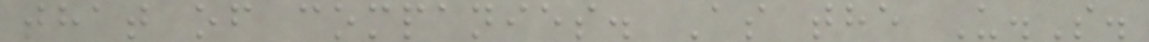that of companies. As the U.S.
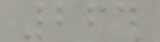264
